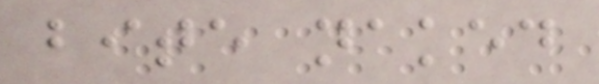bite naked
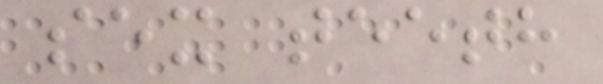sex teeth
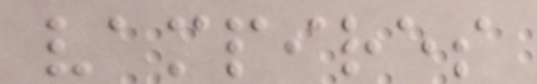vampires
